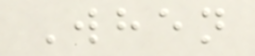When
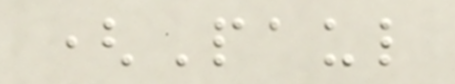(Paul
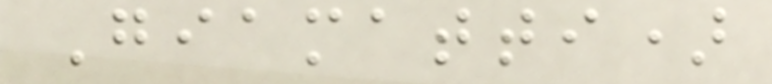Giamatti)
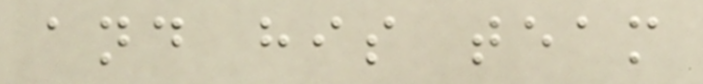and his team
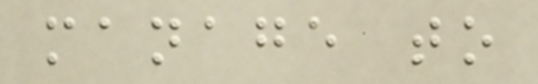manage to
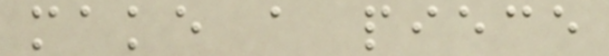make a piece
